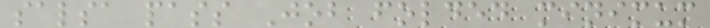salsa pass Job folded minimum
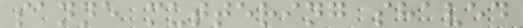sanne muttering shaved
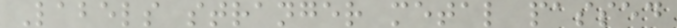Labels stranger metal passed
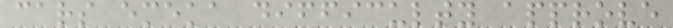cars emeka difficulty approve
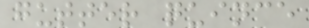gutter quince
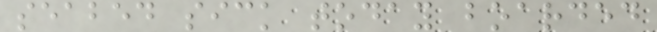seabed sick today boarded
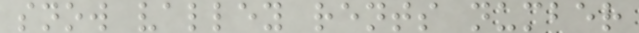snow valley rents number
